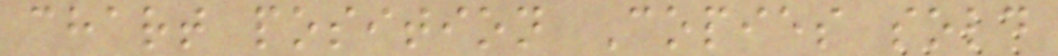chart position Copies sold
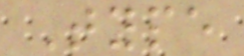Type
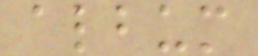album
